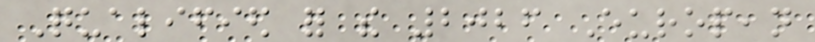Qualified for the 2026 European
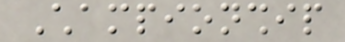Championship
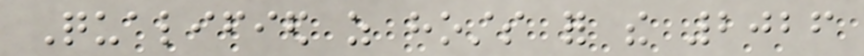Qualified as hosts for the 2026
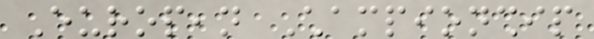European Championship
